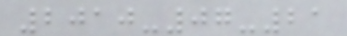2010-07-21
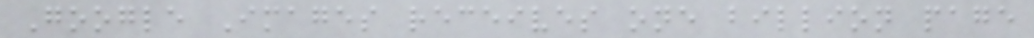Google Images receives one billion page
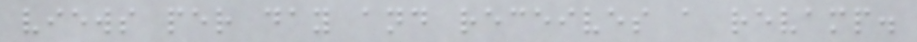views per day and receives a revamp.
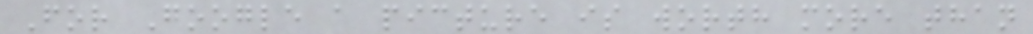For Google a picture is worth more than
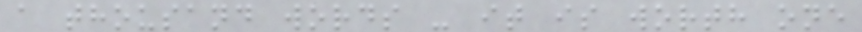a thousand words - it is worth one
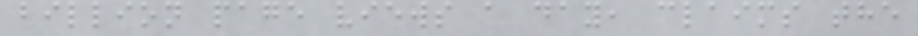billion page views a day, claims the
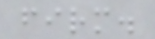firm.
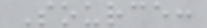Source:
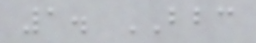1. BBC
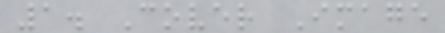1. Cover Image
